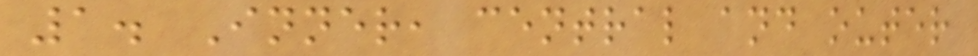1. Inner, central and outer
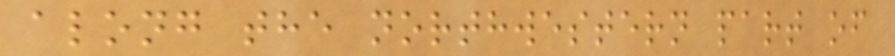along the northwestern part of
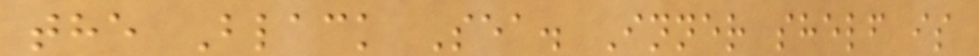the Black Sea. Inner shelf is
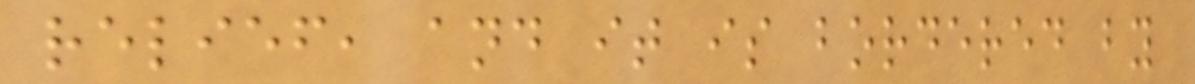relief, and it is bordered by
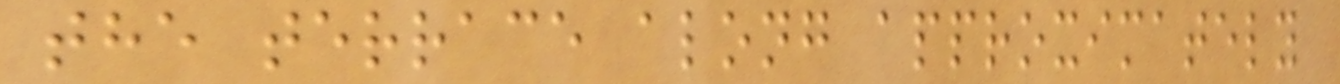the terrace along approximately
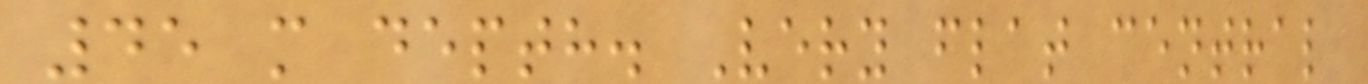45 m depth. Very flat central
